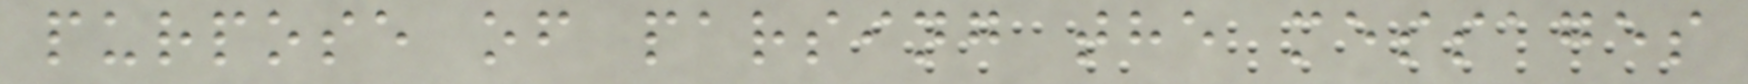purpose of parsing the messages
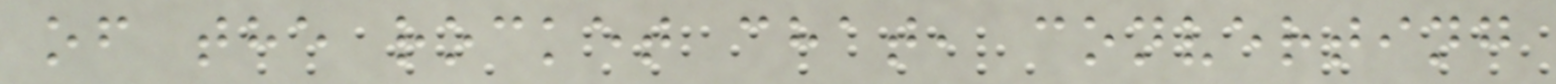of the rocket chat, converting
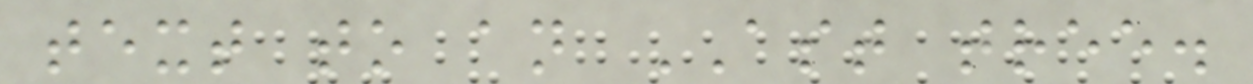text to an AST tree.
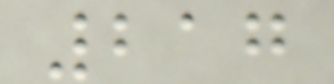217
